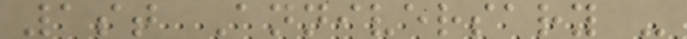1st Anniversary -
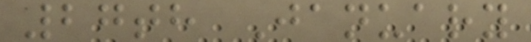27th January
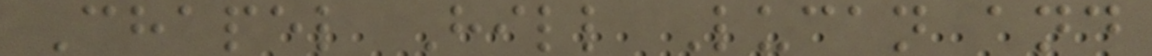Chapel Hill Lucan and
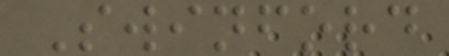Swinford
